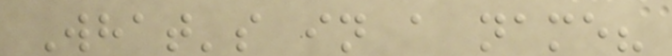What's in a name?
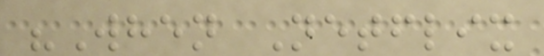"When Netflix
